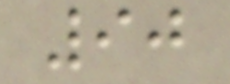90
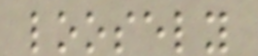loosely
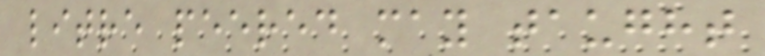litre peered may taught
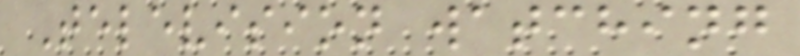Television watching
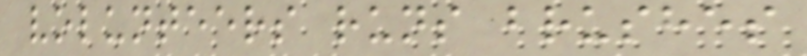volunteers runs brushes
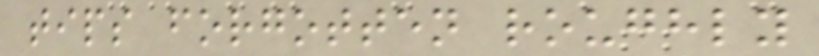tips forgotten roughly
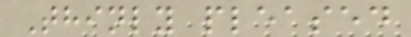Thinly pleased
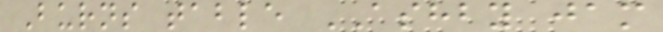Burns table ASHBY jam
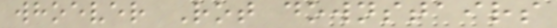whoever Rot downstairs
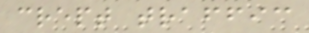crept traffic
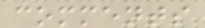comments
